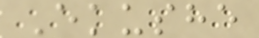Ekushe
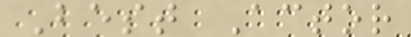Best Actor
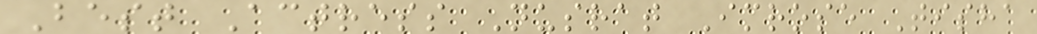Best Actress Nusrat Imrose Tisha
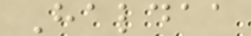Haldaa
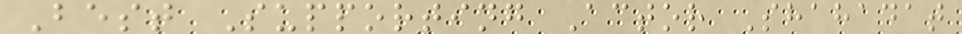Best Supporting Actor Shahadat
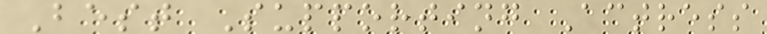Best Supporting Actress
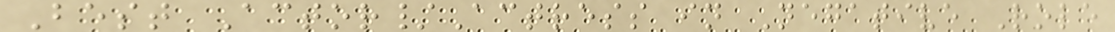Best Actor/Actress in Negative Role
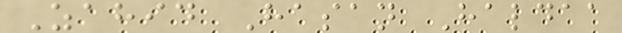Zahid Hasan Haldaa
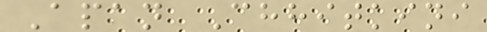Apan Chhitkini
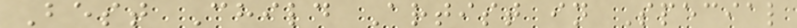Best Child Artist in Special
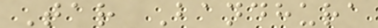Tar Bandhura
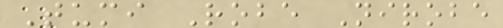Tumi Robe Nirobe
